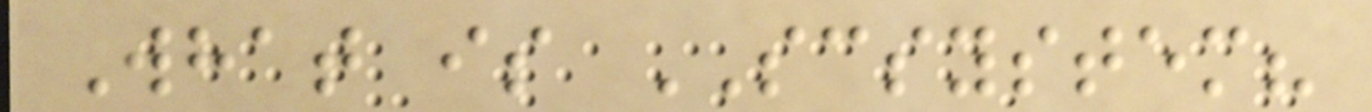What is SCSYSTEM?
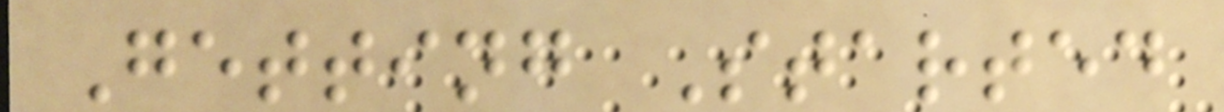Getting Started
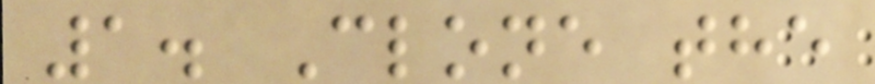1. Clone the
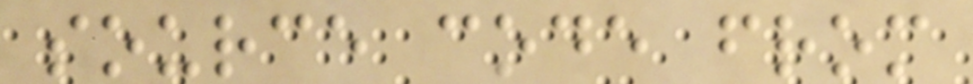source code from
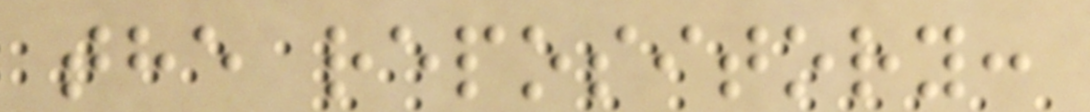the repository:
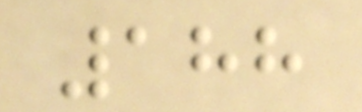188
